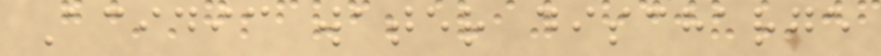Acidic water discharge
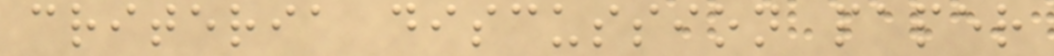criteria discussion paper
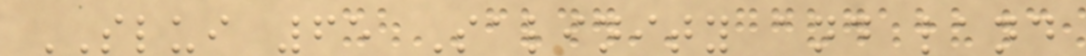SLUI 65 Salinity and land
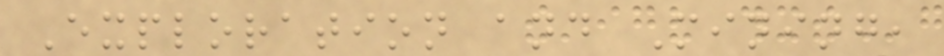Exploration and Mining,
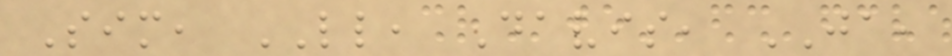Sim, LL, Davis, JA,
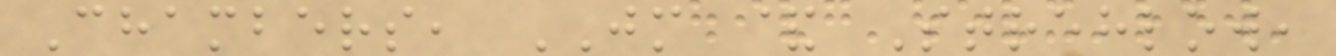Chambers, JM & Strehlow,
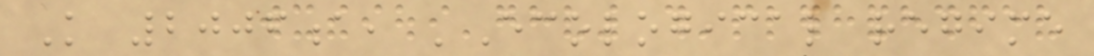K 2006a, 'Ecological regime
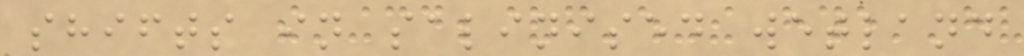shifts in salinised wetland
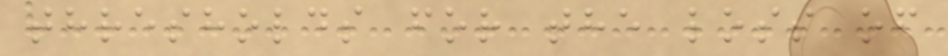thresholds for the loss of
